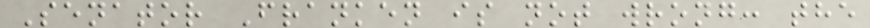Senator Franken is not wrong: the
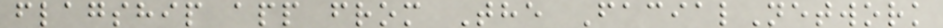flagship app from The FacialNetwork
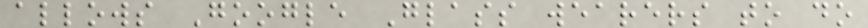allows Google Glass wearers to do
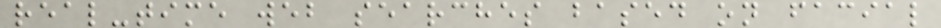real-time web searches based on facial
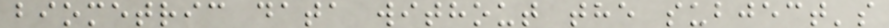biometric data without the subject's
